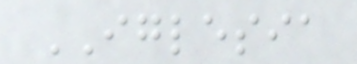IGLESIA
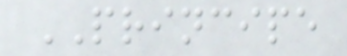PRINCIPE
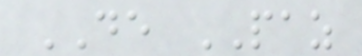DE PAZ
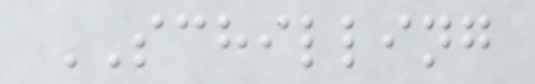SCHILLING
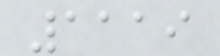1119
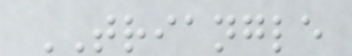TRIANGLE
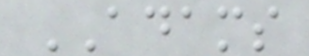ADAMS
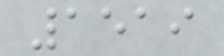1519
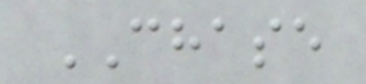CHASE
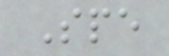Spe
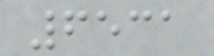6531
